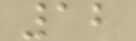12
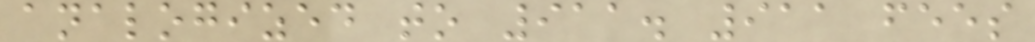analogized to 911. 911 fees
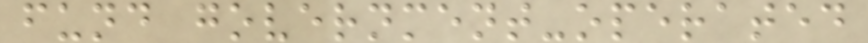fund government-operated
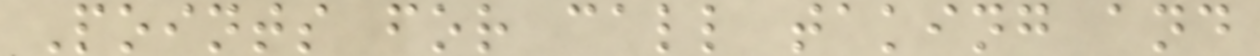Points for call taking and
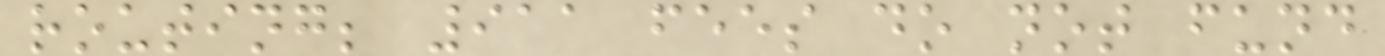routing; 911 fees do not fund
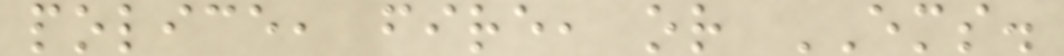police, fire, or EMS.
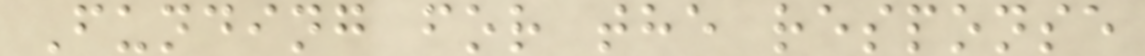Funding for the response
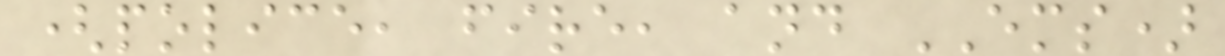(police, fire, and EMS)
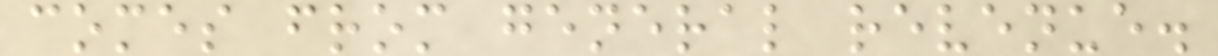comes from general revenue.
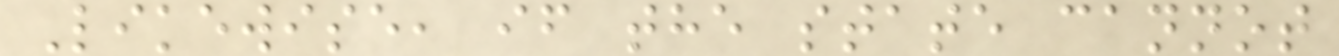Likewise, if the state cannot
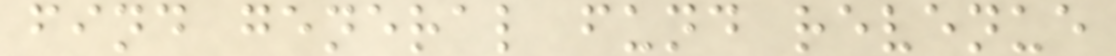find general fund revenue
